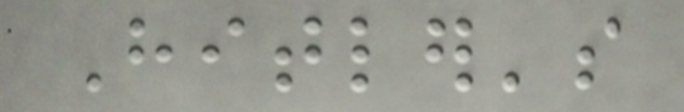Hitler's
